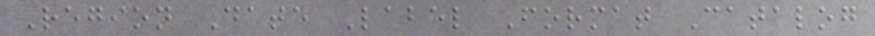Region Date Label Format Catalog
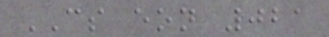CS eon 021
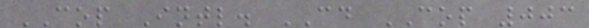COP Intl. CD COP 003
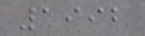1992
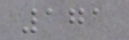171
